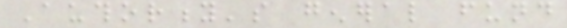Authority's general fund
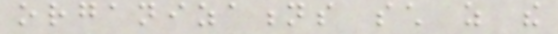organizations such as the
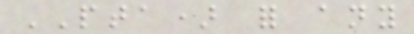PTA) for any
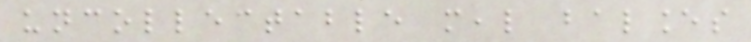uncollectable meal balances
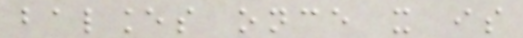balances once it is
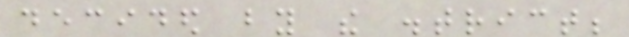decided by the district;
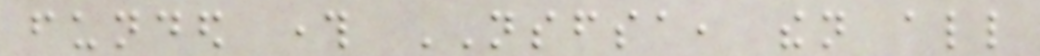funded through NSFSA, then all
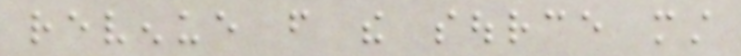revenue from the source must
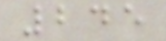245
